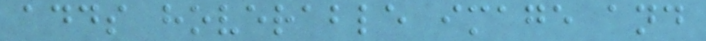adds hoverable image and
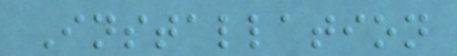Installation
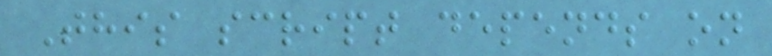This script depends on
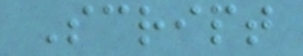Script
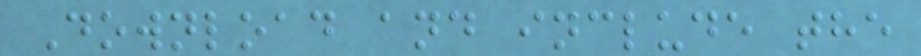Download and include the
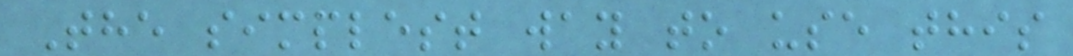The simplest way to use this
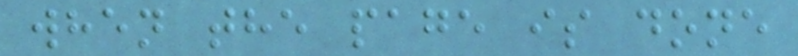when the page is done
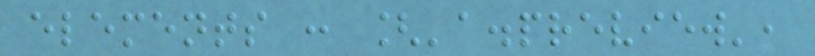elements : ['a.preview',
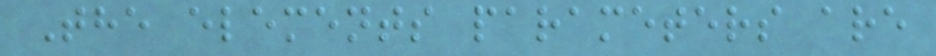The elements parameters are
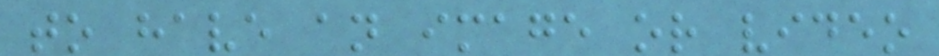to have an image or video
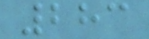283
